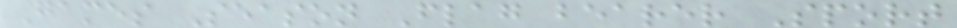Games Season Flag bearer Sport
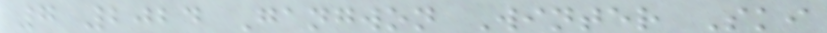7 2024 Gangwon Winter Ski
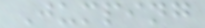Jumping
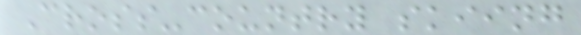Cross-country skiing
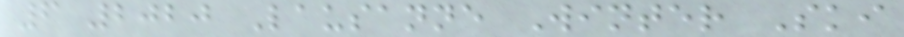6 2020 Lausanne Winter Ski
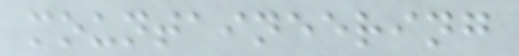mountaineering
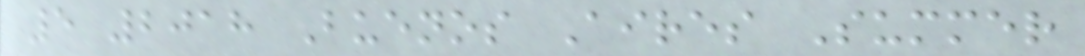5 2018 Buenos Aires Summer
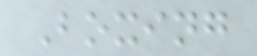Boxing
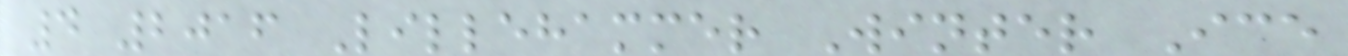4 2016 Lillehammer Winter Ice
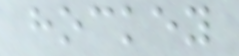hockey
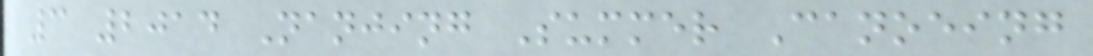3 2014 Nanjing Summer Canoeing
